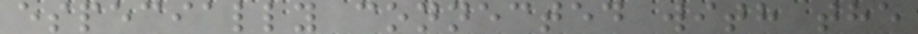especially connected with the
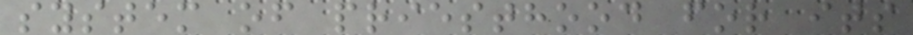system of priesthood for its
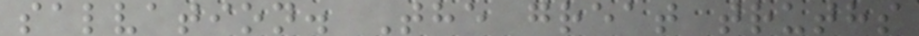salvation. The great truths
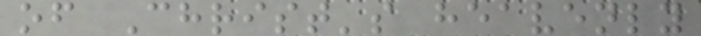of Christ's heavenly
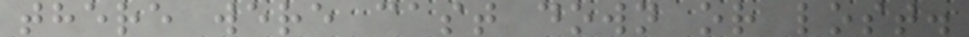there were cast down or lost.
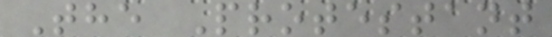The Protestant
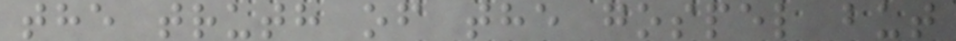the truth of the gospel but
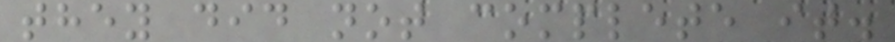they did not complete it.
